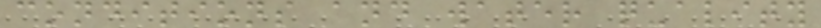conditions and water quality
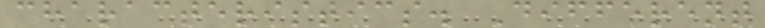characteristics. Different
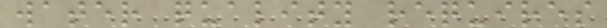water quality requires
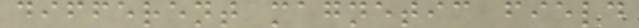different magnetic field
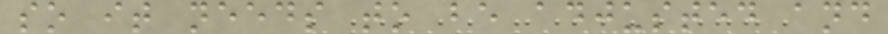so it needs to be adjusted and
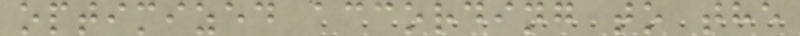optimized according to the
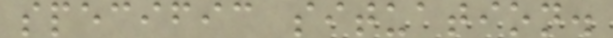specific situation.
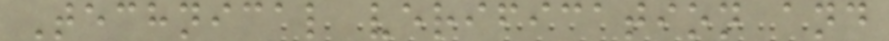Technical verification and
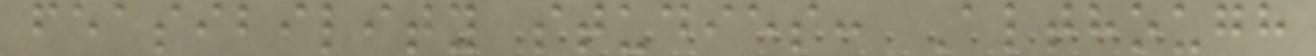feasibility studies: Although
